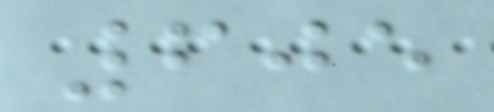605
